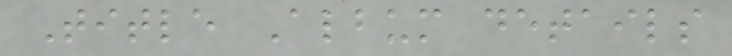Title Album details
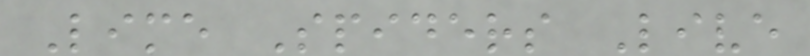Lime Spiders Live
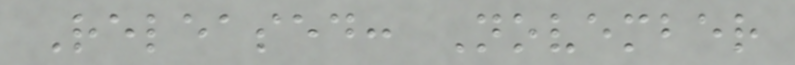Released: November
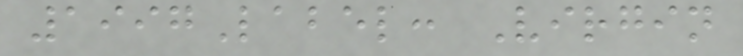1997Label: Virgin
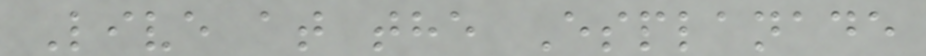Live at the Esplanade
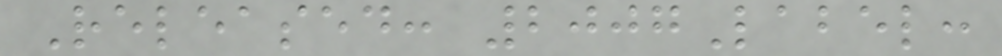Released: 2007Label:
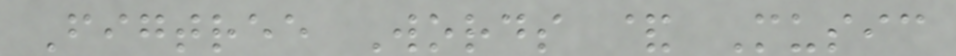Figtree Words & Music
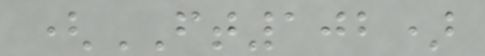(FT102)
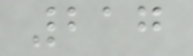217
